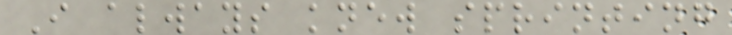I always knew sprinting
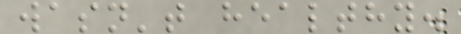wasn't healthy.
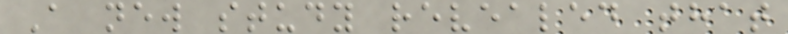A new study revealed that
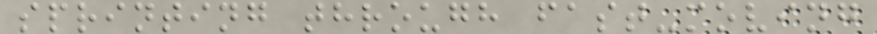sprinting through fast-moving
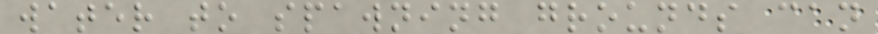water to spawning grounds can
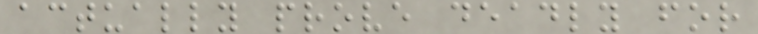actually prove deadly for
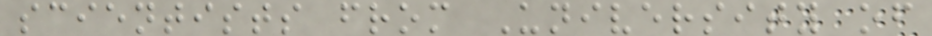scientists from University of
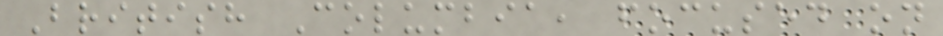British Columbia, focused on
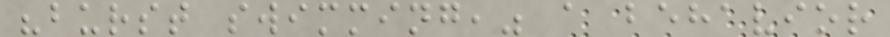"burst swimming," a behavior
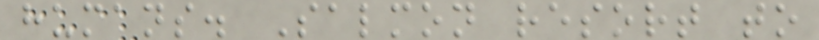humans. Salmon resort to
